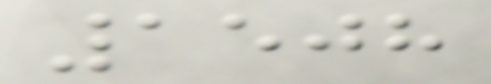1508
